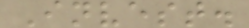Invest.
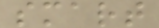smart
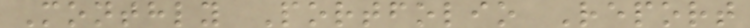Monthly Portfolio Report
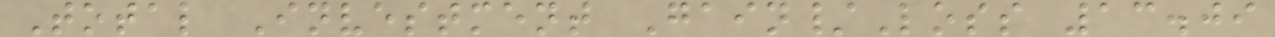Total Investment Gain/Loss 13.09
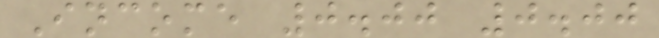Income 0.00 0.00
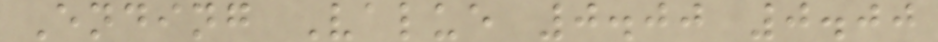Ending Value 0.00 0.00
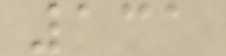131
